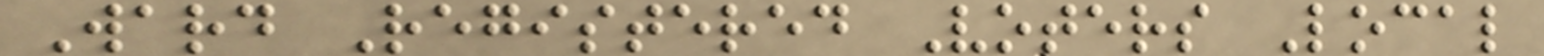Ward Registered Voters Local
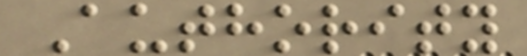Authority
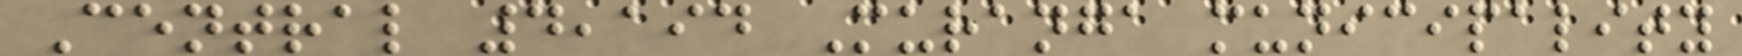Central 4,194 Muranga municipality
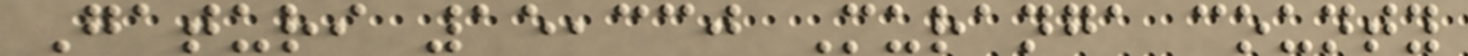Gaturi 15,330 Muranga county
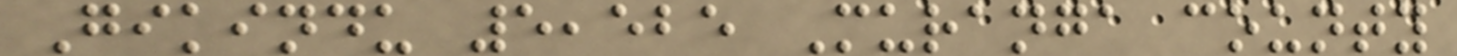Gikindu 5,525 Muranga county
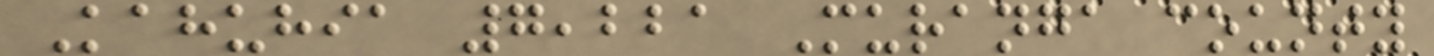Kahuhia 7,221 Muranga county
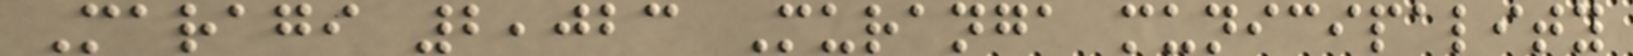Maragi 2,023 Muranga municipality
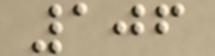106
